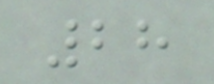28
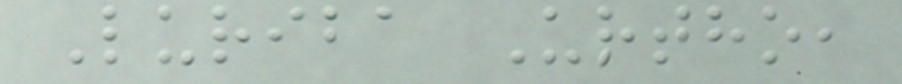Luriba Urtho,
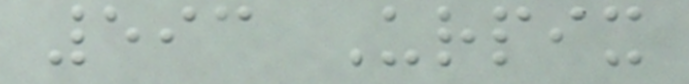593 Urpix
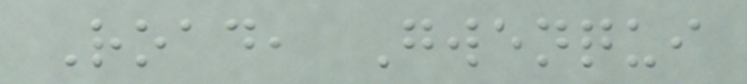Road, Gwenqui
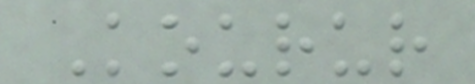Kourur
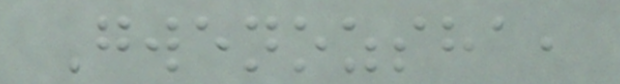Gwenozsha,
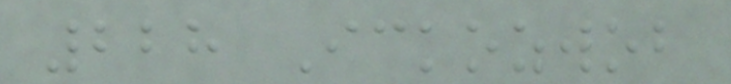228 Ickozwob
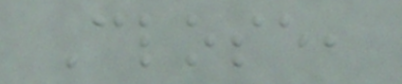Close,
